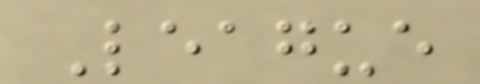League
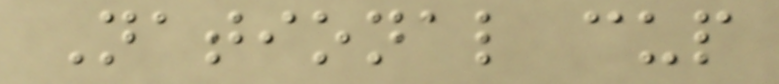National cup
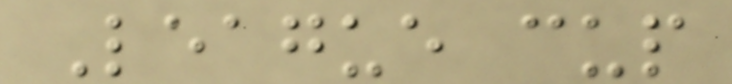League cup
